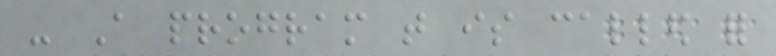- A program that is called for
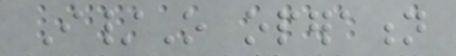I/O operation
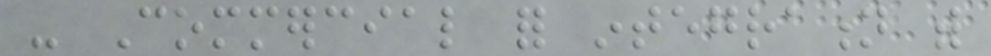- Commercial for integration with
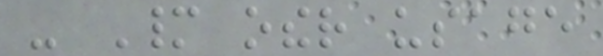- Many other usage
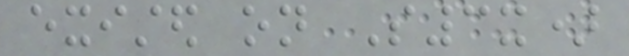existed on S3x)
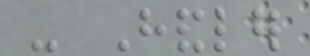- Handler
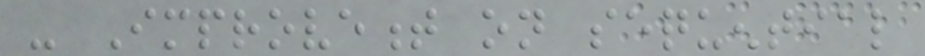- Improvement on sequential
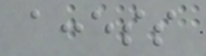access
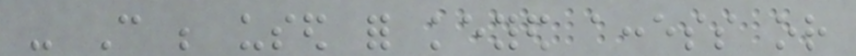- Can be used for keyed access or
